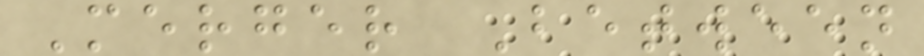Merger Between
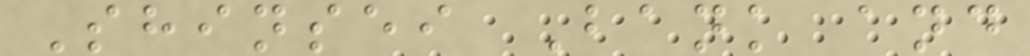Shinsei Bank and
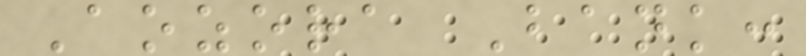Aozora Bank:
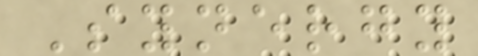Synergy
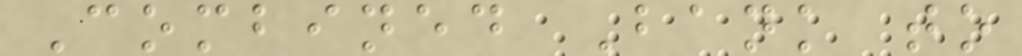Combined Bank to
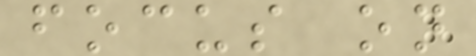focus on
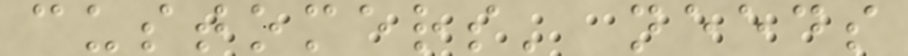customers' needs
